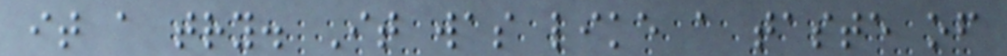it a try. It was like a taste of
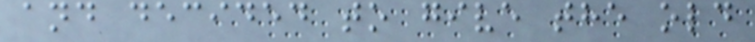and decided to give the old
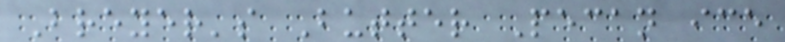Breyer's Butter Pecan ice
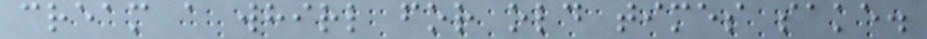cream a whirl for old times sake.
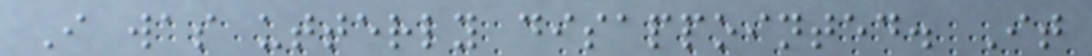I was utterly disappointed. It
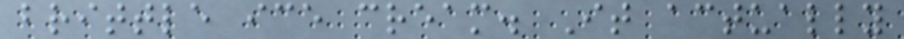brittle ice cream. It actually
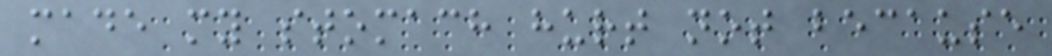made my stomach hurt not because
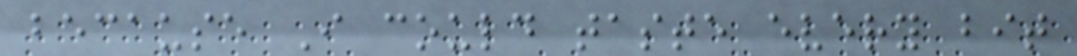because I could taste every bit
